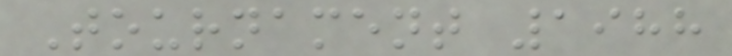Tournament 1988
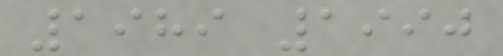1989 1990
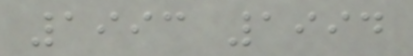1993 1994
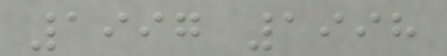1997 1998
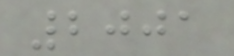2001
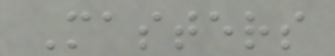Masters
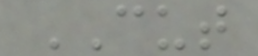CUT
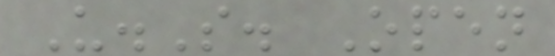U.S. Open
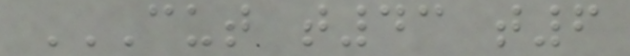CUT T43 T6
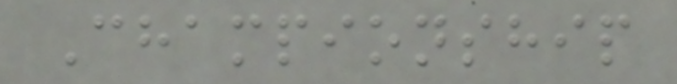Championship
